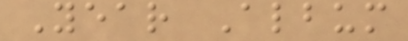Year Album
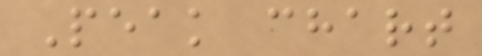Peak chart
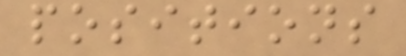positions
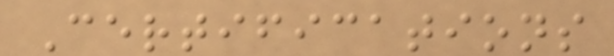Certifications
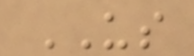US
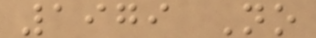1979 No
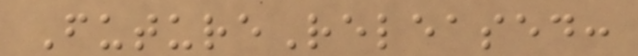FutureReleased:
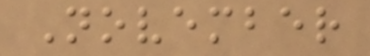November
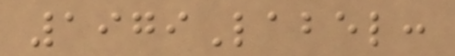1979Label:
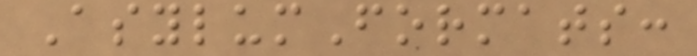AsylumFormats:
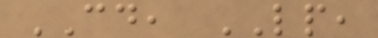CD, LP,
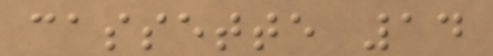cassette 14
